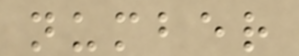number
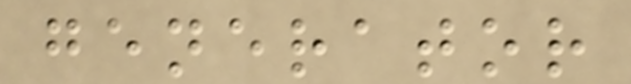generator
